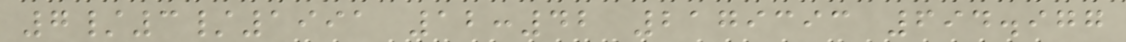7/3/1991 12:42 2179393 694.977
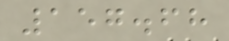157.68
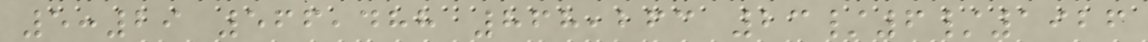5:29 566,488 868,263 23/6/1926
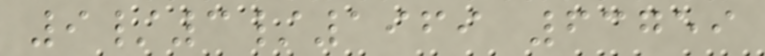9/3/1969 63759
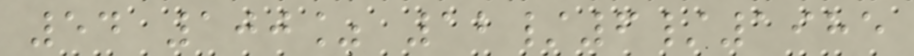54 100% 12/6/1985
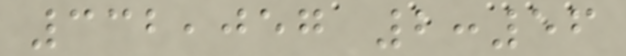332,057 2:56
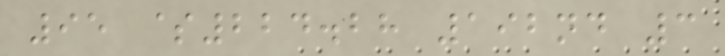95 $224.28 192nd 3
